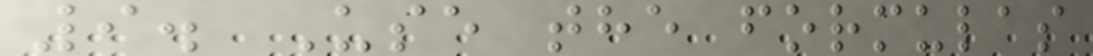9. Use the formulas
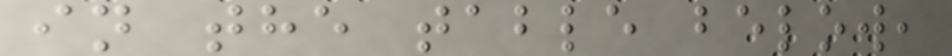in the table below,
